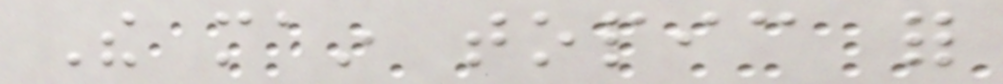The main topic for
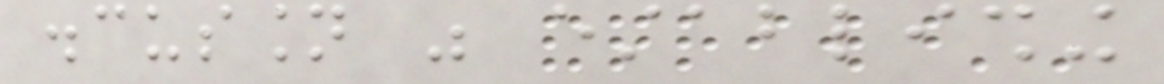discussion was establishing
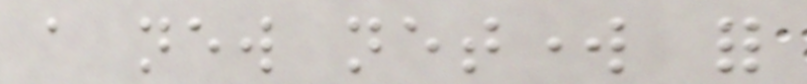a new network for
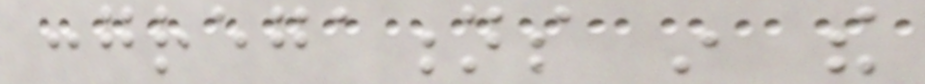congregations in the
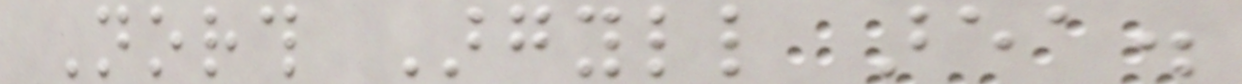North Argyll area.
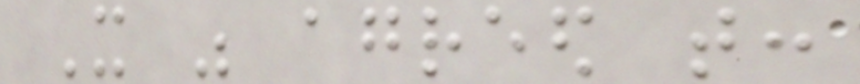It was agreed that:
